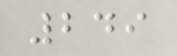249
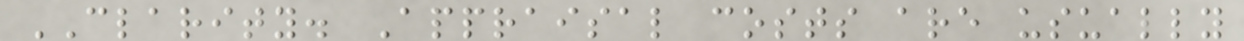CLARITY. Appraisal costs are usually
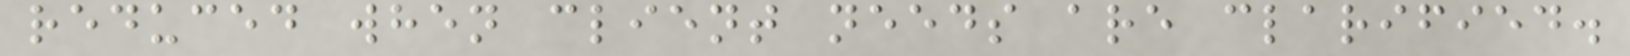reduced when client needs are clarified.
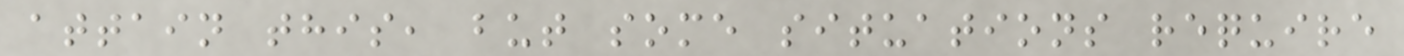attain this, but some situations require
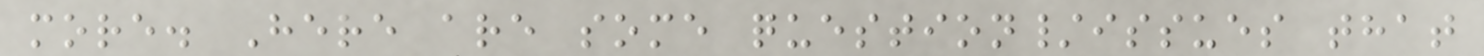more. Here are some question/issues that
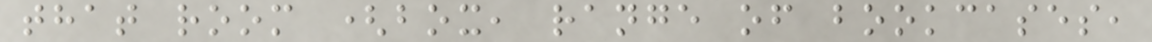that room (box, range of bookcases,
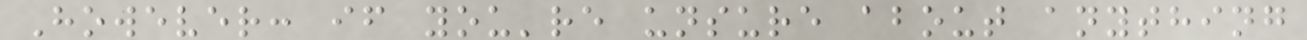However: if you're unsure about anything
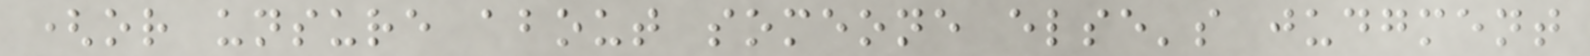(or unsure about someone else's judgment
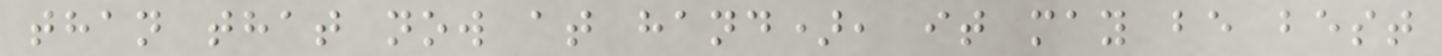than that now at hand), it may be best
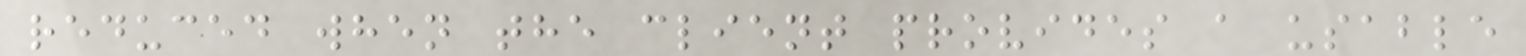reduced when the client provides a usable
